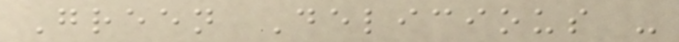Green Delicious -
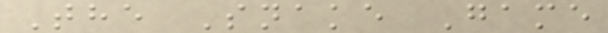The Snake Game
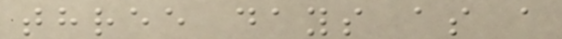three days as a
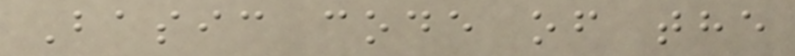Basic code of the
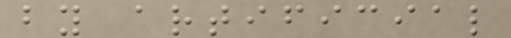by artificial
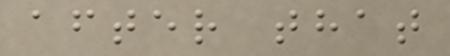after that
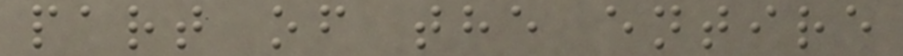part of the entire
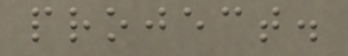project.
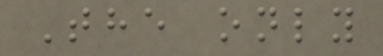The only
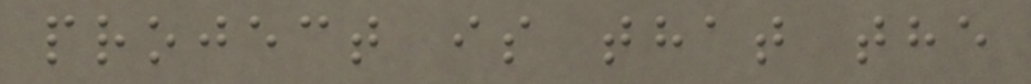project is that the
